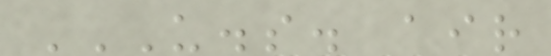U.S. AIR
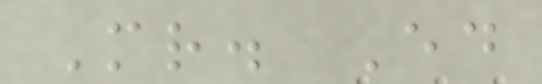Mr. Ed
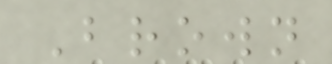Brown
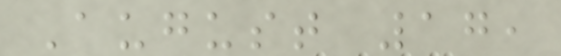August 17,
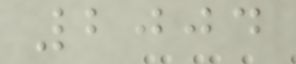2004
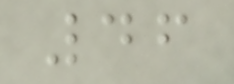46
